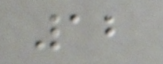12
